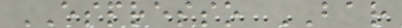ESPRESSO BAR
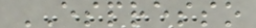ESPRESSO
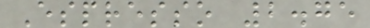Espresso 2.75
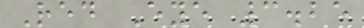Red Eye 3.25
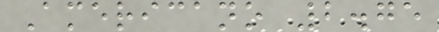Americano 2.75
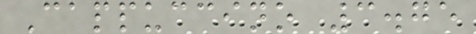Cappuccino 3.75
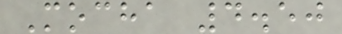Mocha 4.50
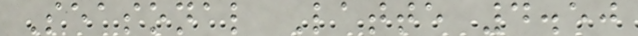Seasonal Latte 4.50
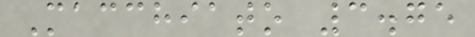Macchiato 3.75
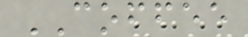COFFEE
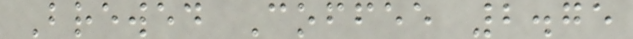Brewed Coffee 2.75
